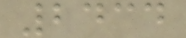2434
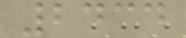2434
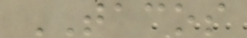TACOS
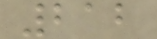212
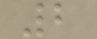2
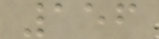156
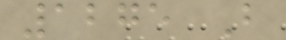1275 B
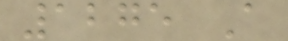1275 A
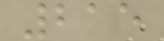215
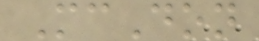McDon
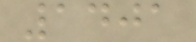1401
